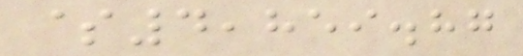$4,859.87
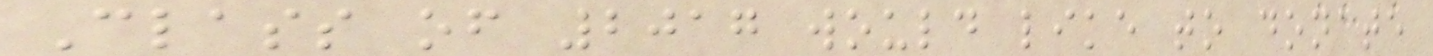Class of 2017 would like to donate
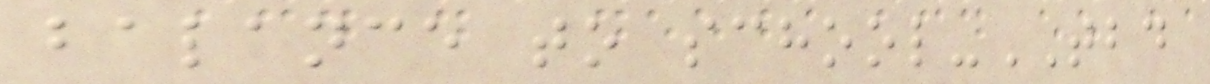balance to school-TBD
